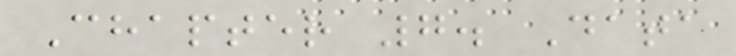Chapter 7. Data
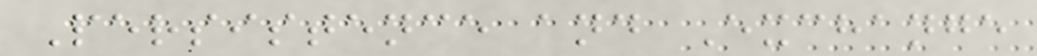Persistence and Exchange
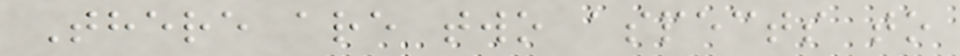There are two aspects to
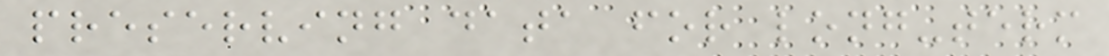preserving data for long-term
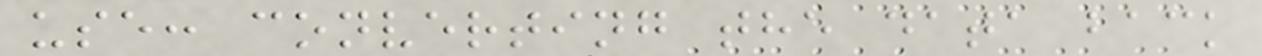use: converting the data back
